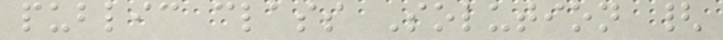public class Solution {
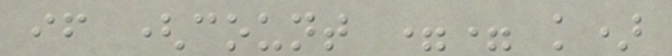if (count == k)
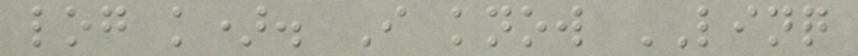log k). I know LINQ
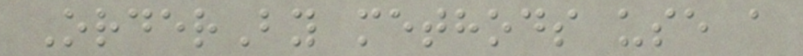OrderBy methods use a
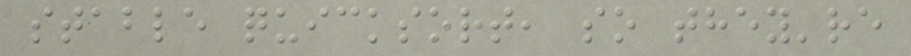stable quicksort, so they're
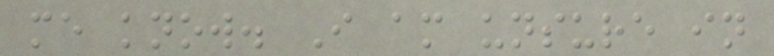me know. I am unsure in
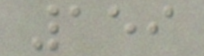159
